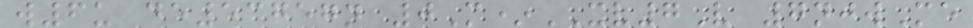w6u de53757n 0M*XV7V 7njwMe
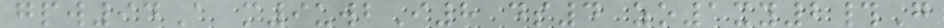gpw94A m9uwbI8 ds4 zo1xy2#G
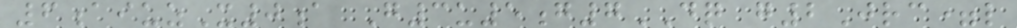6aiuzX0a G3u5g7DQ g2Jrc=l
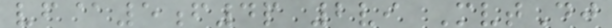vf@5f4p 2vi MvtDj
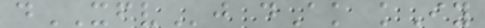dXFVj dAk kIy
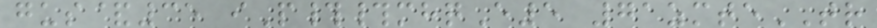gus&35 iP##mhqE5 71zmteTR
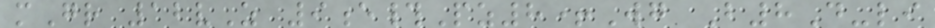mGr 12vZ 9e#Pz8+Wg B8D-li
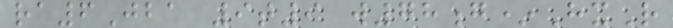ra6Jba 9t9 w78g*HxR
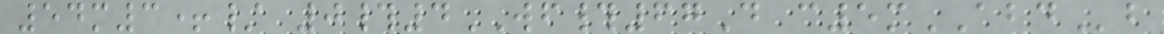54m3+/ 0#4WF#67D c5mABDb
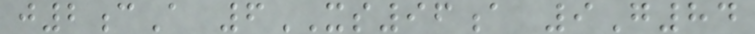j2cA 6XS96a 9G84
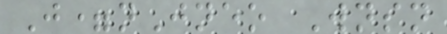J=nJneo Wnsn
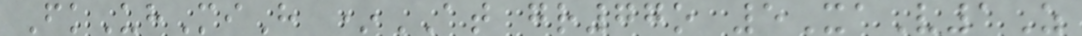FkUhMiH *AT gr77o 5XaV1Z
